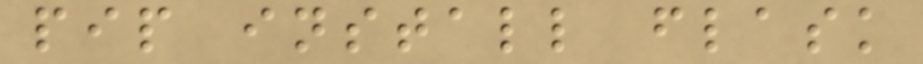pip install flask
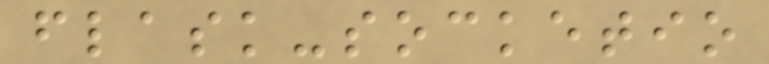flask-socketio
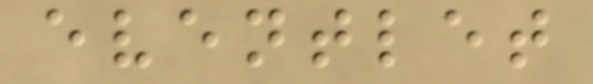eventlet
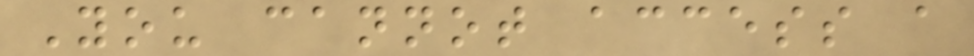You cannot access a
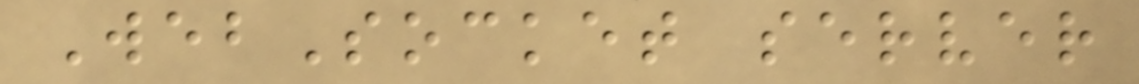WebSocket server
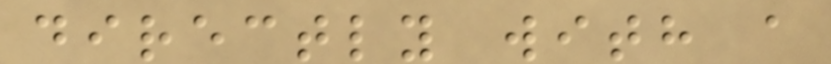directly with a
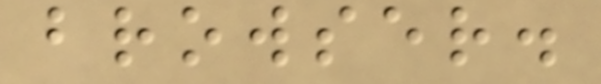browser.
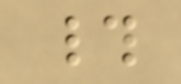#
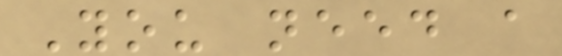You need a
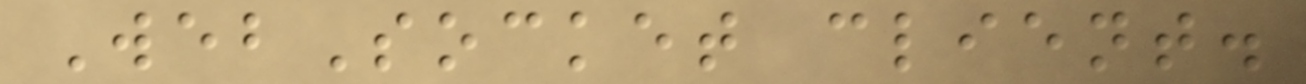WebSocket client.
